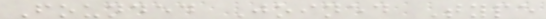Founded Joined Type
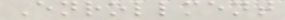Enrollment
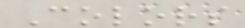Colors
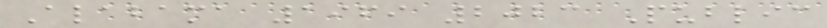Alabama 1969 2023 Public
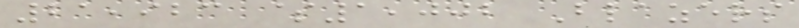21,923 $1,002 Blazers
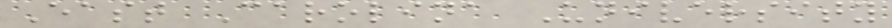East Carolina University
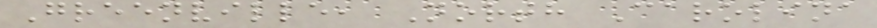Greenville, North Carolina
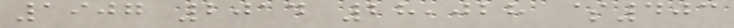1907 2014 28,028 $403
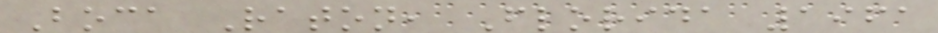Boca Raton, Florida 1961
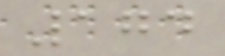174
